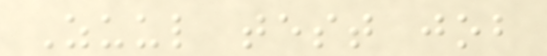Zuul test job
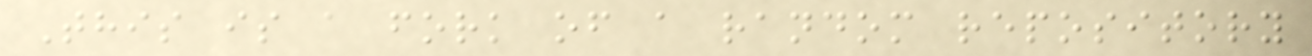This is a fork of a random repository
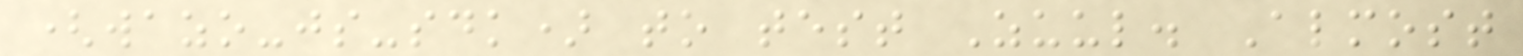(wazo-js-sdk) to test Zuul. Almost
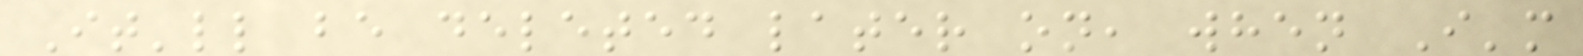It'll be deleted later on, when I'm
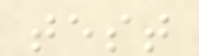test
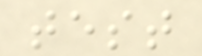test
